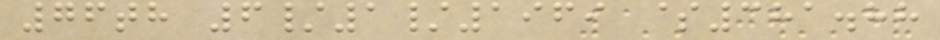76th 6/1/1969 $381.88
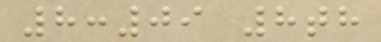8:09 8th
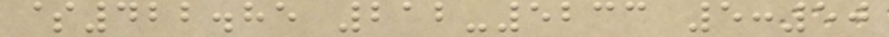$422.85 212-5233 5:50
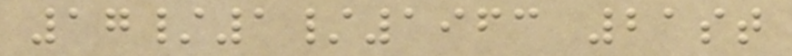17/1/1963 21st
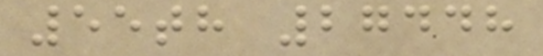55th 27448
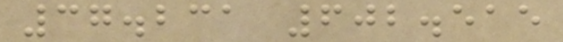37.231 602.515
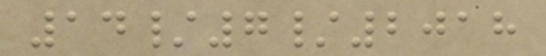14/7/2018
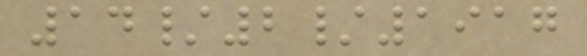14/2/1917
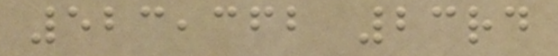523,362 23rd
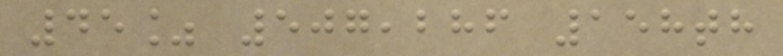45% 507,286 158th
